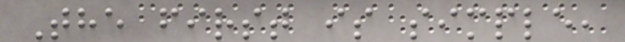The first is simple,
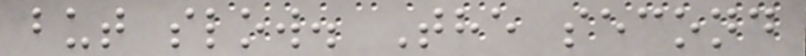but slow. The second
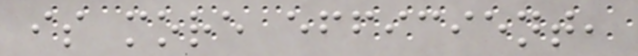is more efficient,
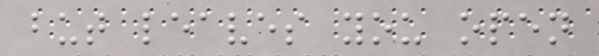but leaves you open
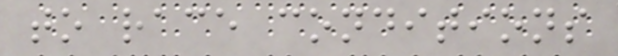to race conditions
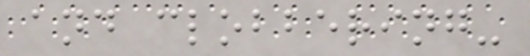and clobbering-
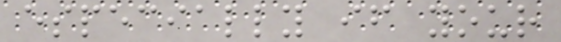especially if your
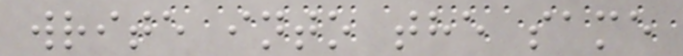write into the same
